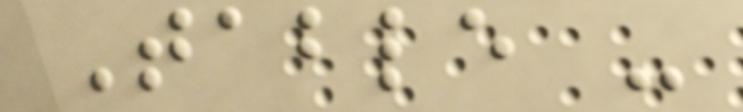Table -
